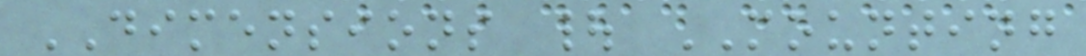DIMENSIONS | MOUNTING
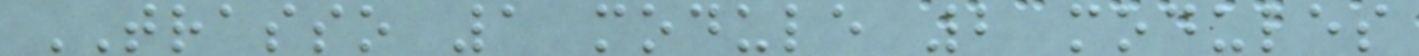TRASSO 1 module 2 modules
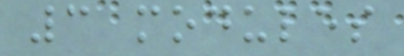3 modules
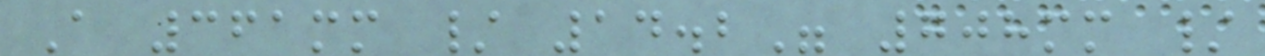A 361mm / 14.2" 708mm /
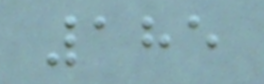185
